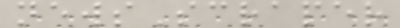newsScraper
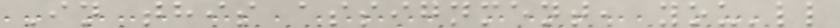In this assignment, you'll
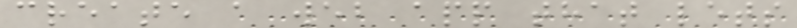create a web app that lets
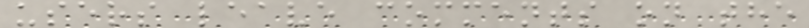users leave comments on the
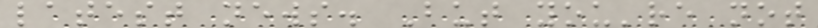latest news. But you're not
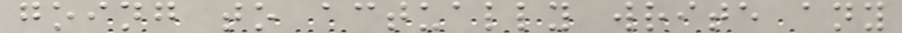going to actually write any
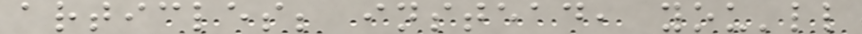articles; instead, you'll
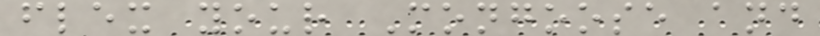flex your Mongoose and
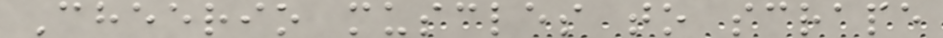Cheerio muscles to scrape
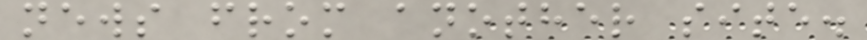news from another site.
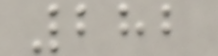282
